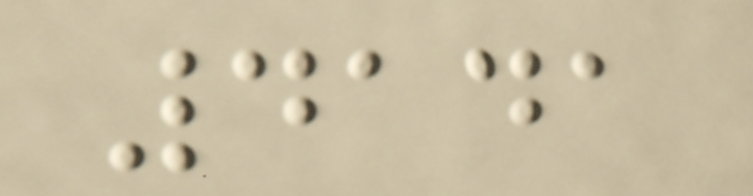4141
